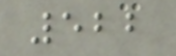522
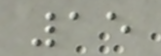15
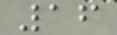16
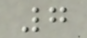7
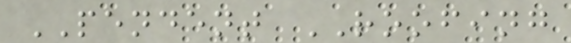PENDENT ROOFING
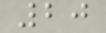20
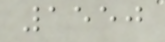1550
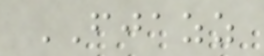FJAZZ
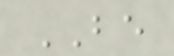BE
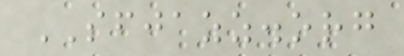SFJAZZ.org
